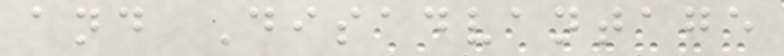and Disadvantage
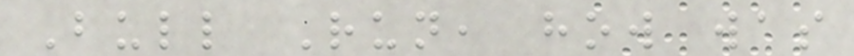Bull Run, how was
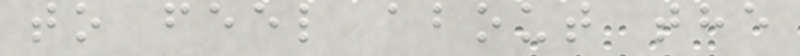to feel about the
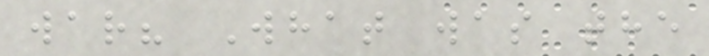war? What was the
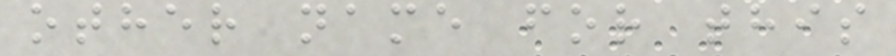other name for this
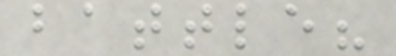battle?
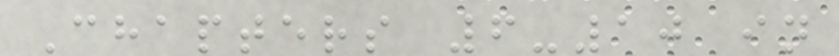Chapters 6-10 in
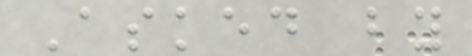Asked by
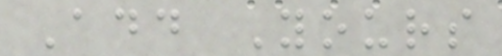Add Yours
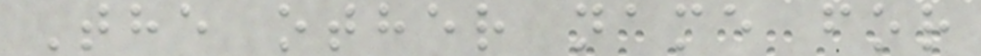The other name for
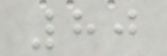80
